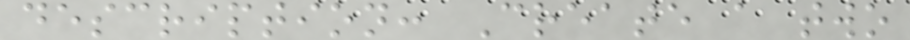description: Create a two
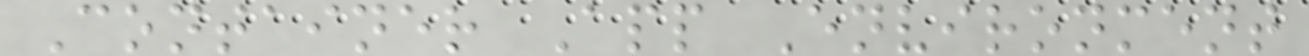Container App Environment
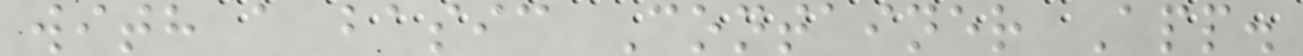with a basic Container App.
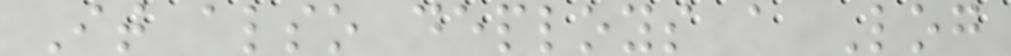It also deploys a Log
